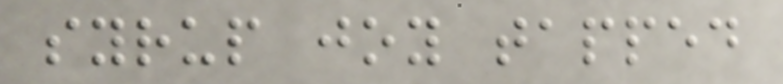syrup joy tapped
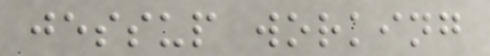jessup working
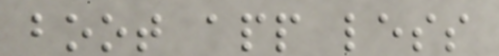boot app less
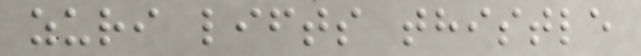zuri lifts thistle
